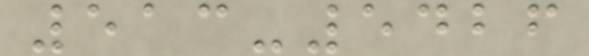513-5426
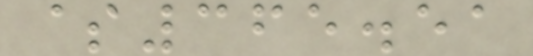$365.51
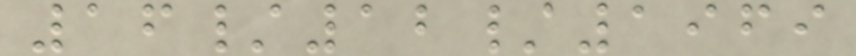16/12/1969
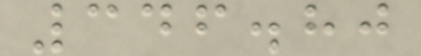346.80
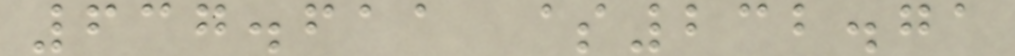637.611 $232.71
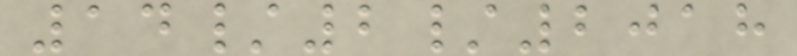14/2/2018
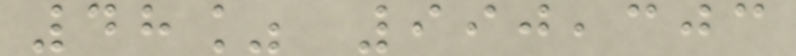48% 990,303
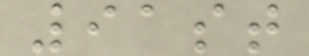91st
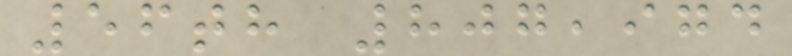56th 807,974
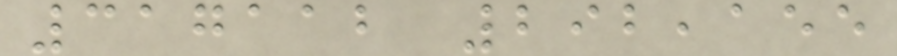317112 292,155
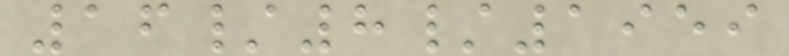16/8/1959
